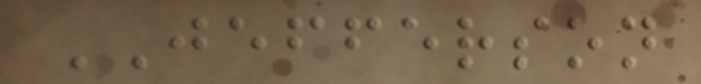JEFFERSON
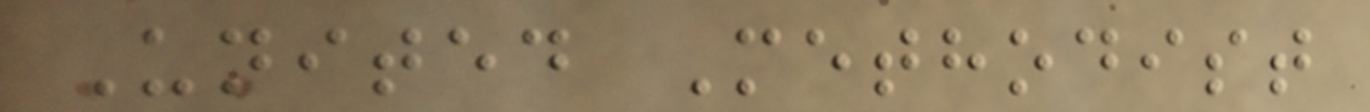United Methodist
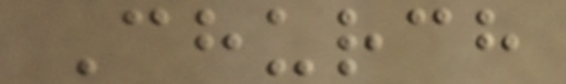Church
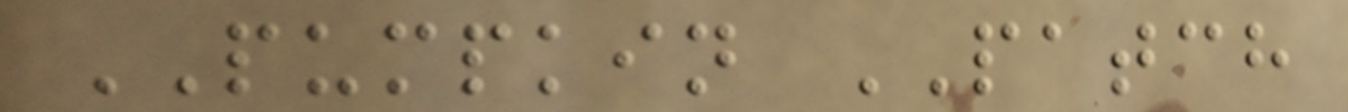PUMPKIN PATCH
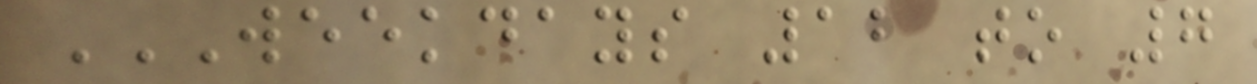WEEKDAYS 12 TO 7
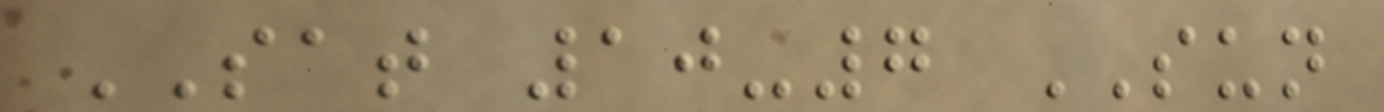SAT 10-7 SUN
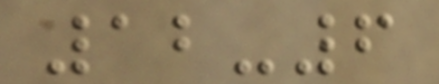12-6
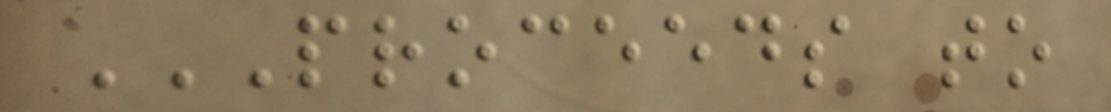PROCEEDS TO
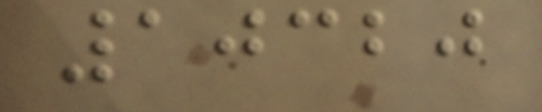10320
